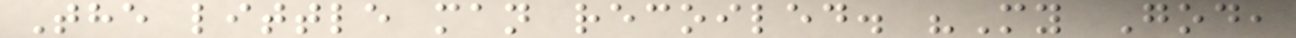The little man recoiled. "My God,
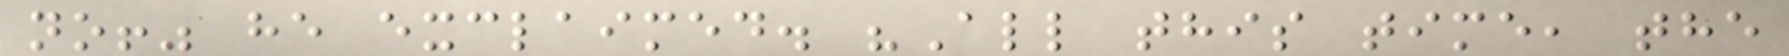no!" he exclaimed. "All this time, the
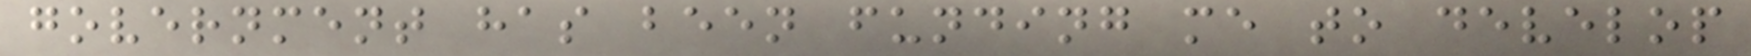government has been funding me to develop
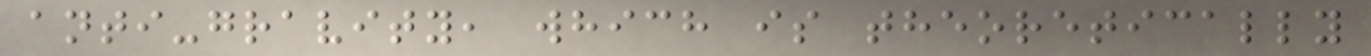anti-gravity, which is theoretically
